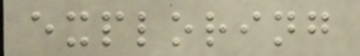exploring
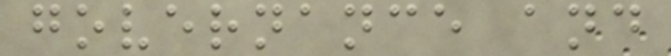governance and
